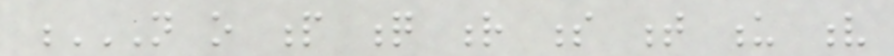N O P Q R S T U V
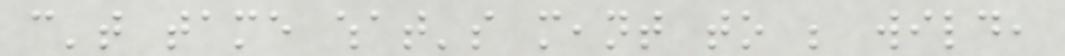can't tame what's meant to be wild,
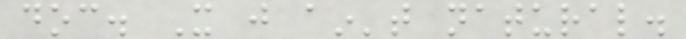doc. It just ain't natural.
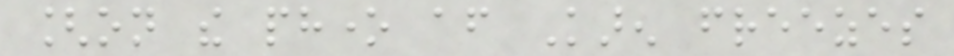[on the phone after Karen freezes
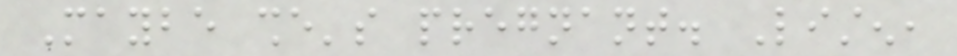Maybe she's pregnant. Listen,
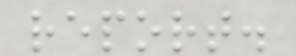report.
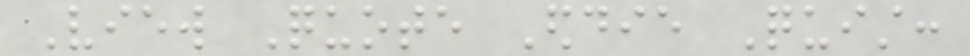View Quote Eddie Quist:
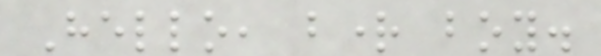Hello, bright boy.
